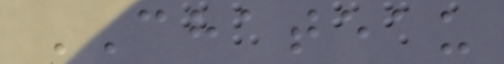CHATEAU
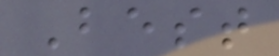Best
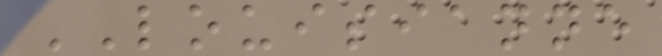LOUISIANNE
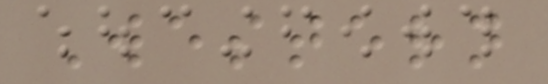Western
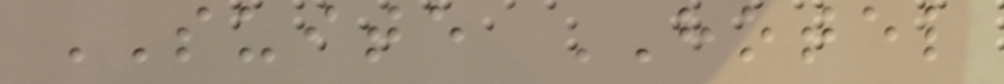SUITE HOTEL
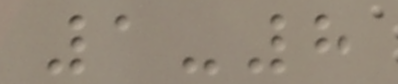1-8
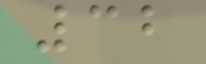32
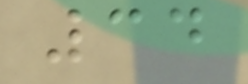34
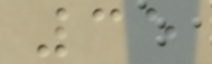35
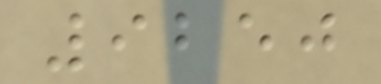9250
